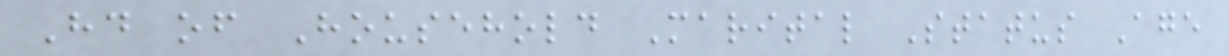Hd of Household Marital Status Age
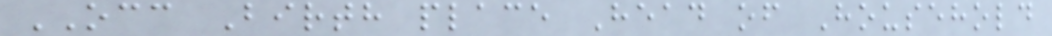OCC Birth place Head of Household
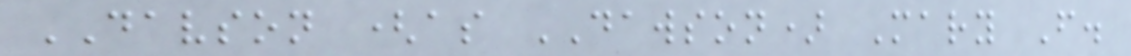DAVSON (as DAWSON) Mary F.
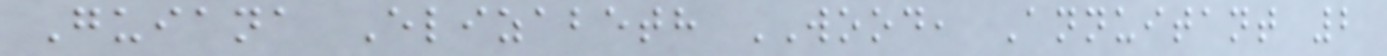Guiana Elizabeth WOOD, Annuitant 2
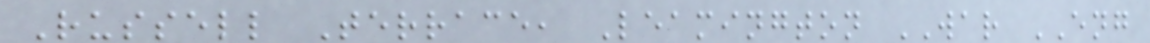Russell Terrace, Leamington WAR ENG
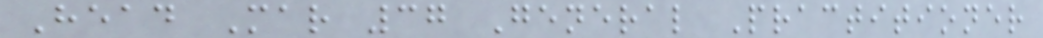Head Mar 37 General Practitioner
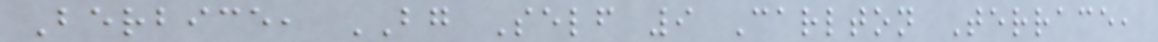Berbice, BG Self 9 Carlton Terrace,
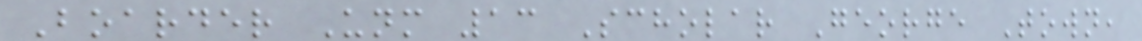Boarder Unm 13 Scholar George Town,
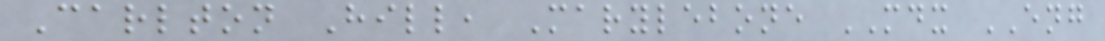Carlton Hill, Marylebone MDX ENG
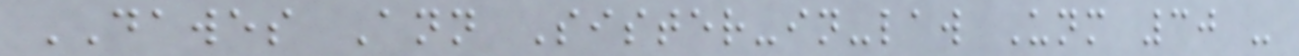DAWES Ann Sister-in-law Unm 30 -
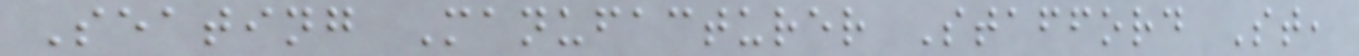Seating Manufacturer Stafford St,
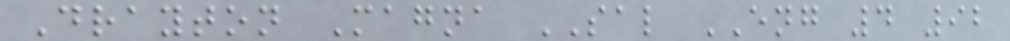Drayton Magna SAL ENG 4 92
